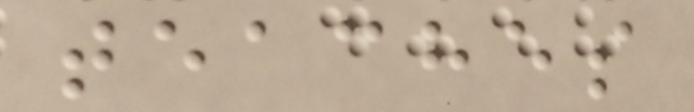teaches
